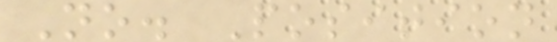No. Position
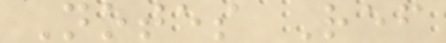Notes Ref
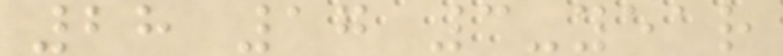28 17 3-year
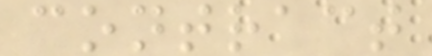contract
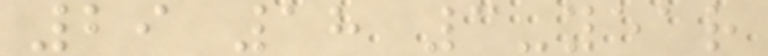29 18 3-year
